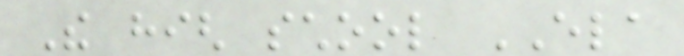The high school ELA
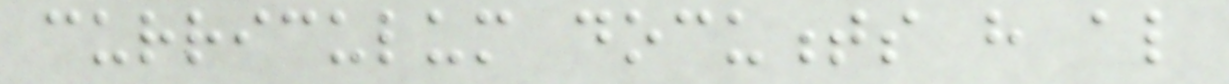curriculum documents have also
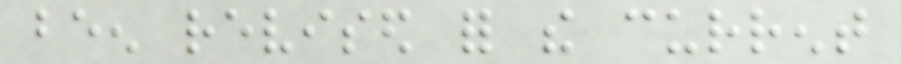been revised for the current
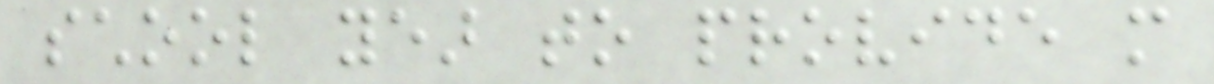school year to provide more
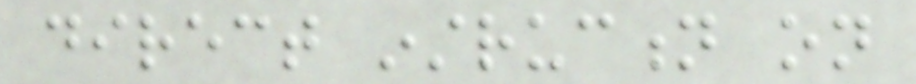direct instruction on
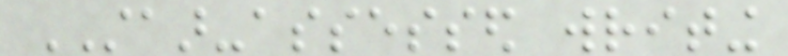STAAR-assessed writing
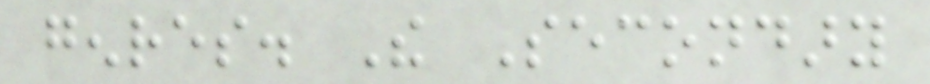genres. The Secondary
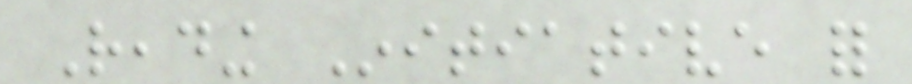Reading Initiative for
